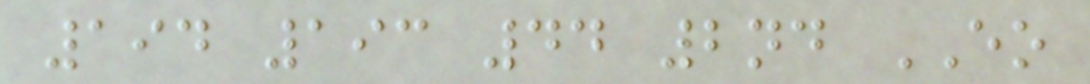194 193 44 2nd EO
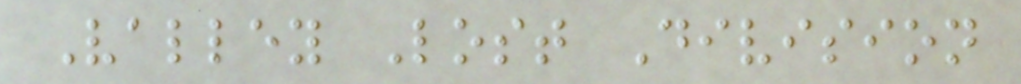Valley Lost Division
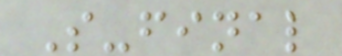S-final
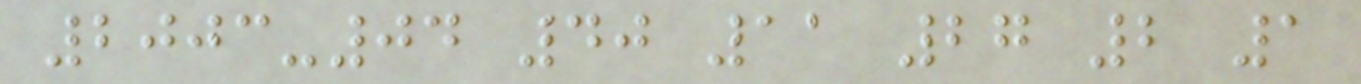2003-04 40 11 27 2 1
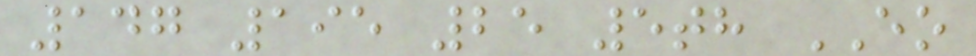147 195 25 5th EO
